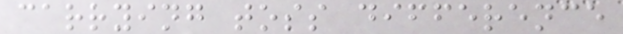carrying toss difference
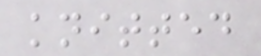knitted
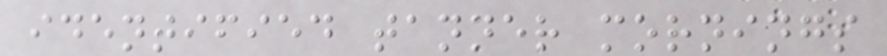identified tanner mornings
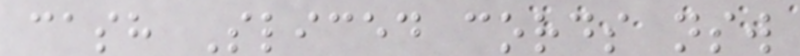cash Sliced cords nsw
